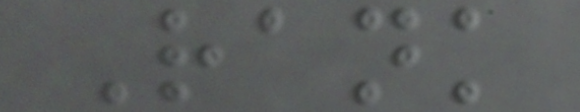Rank
